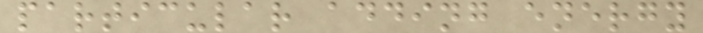particular adding energy
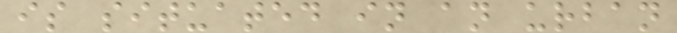is situated in an urban
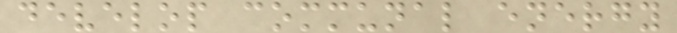develop communal energy
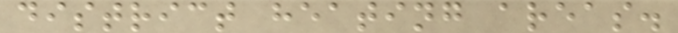district heating areas.
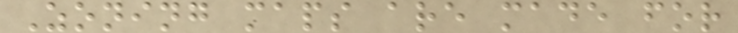Zoning maps are made for
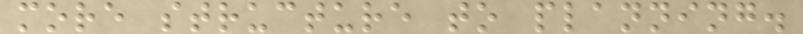more structure to planning.
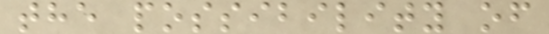the possibility of
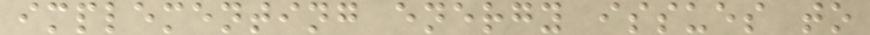implementing energy issues to
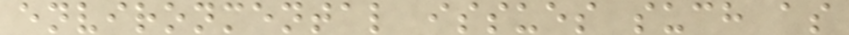environmental issues such as
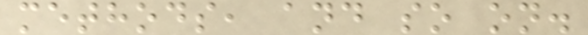methods, and so on.
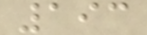193
